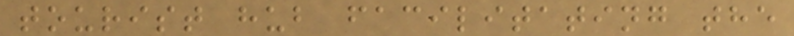tourist hub facilitating the
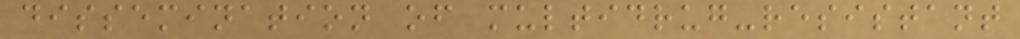dissemination of multidrug-resistant
